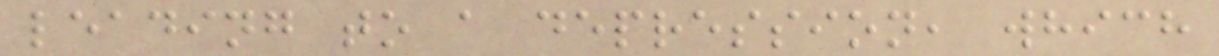leading to a depression, which
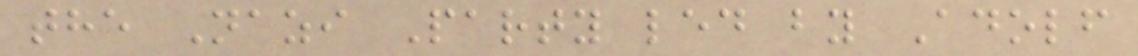the Nazi Party led by Adolf
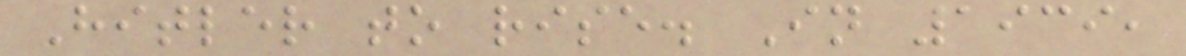Hitler to rise. In 1939,
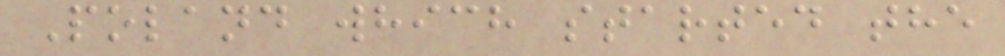Poland which started the
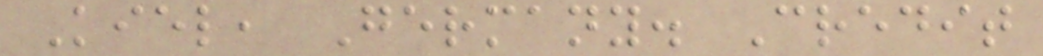Kiel, Germany. Credit
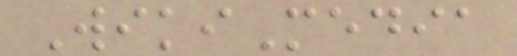WikiMedia
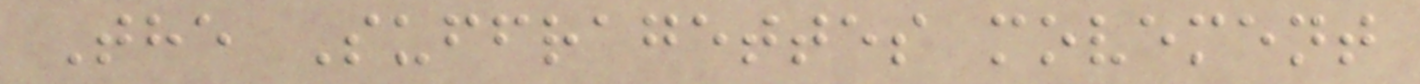The Suffragettes movement
